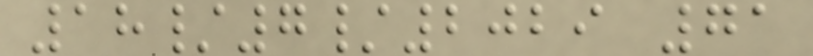18/7/2029 71
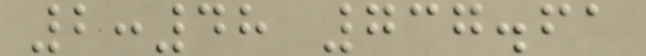2:48 737.61
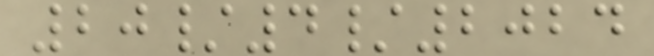20/4/2024
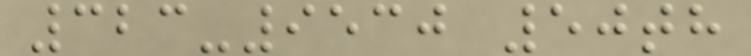323-9530 50th
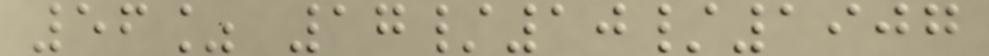56% 17/10/1907
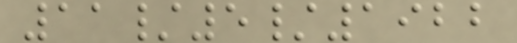11/5/1922
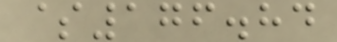$176.84
